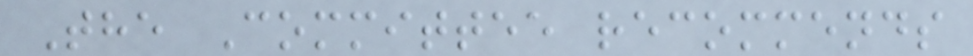The Committee recommends
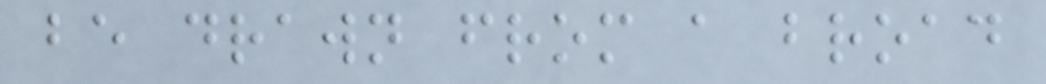be drawn from a broad
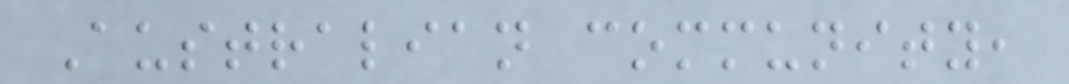Australian community,
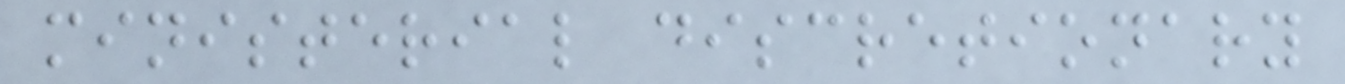ministerial discretionary
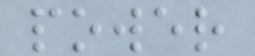power
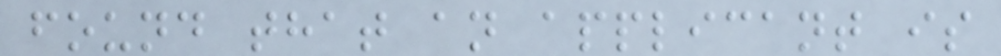found that an applicant is
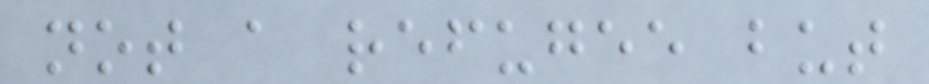not a refugee but
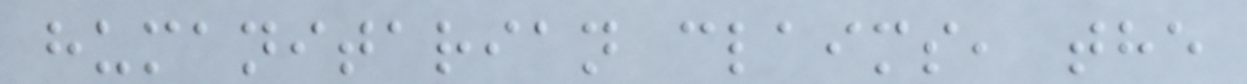humanitarian claims, the
